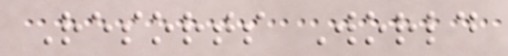Resorts World
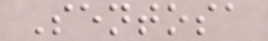Sentosa
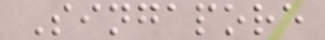Singapore
